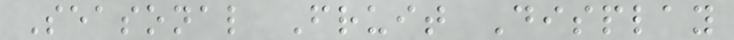Seasonal Fruit Display
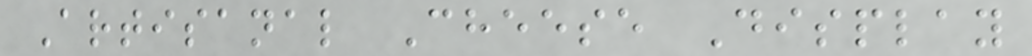Artisanal Cheese Display
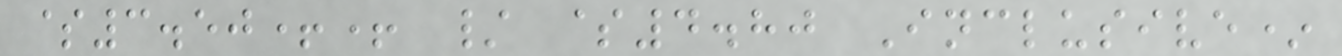$3.50++ / $4.80 Inclusive*
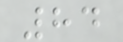84
